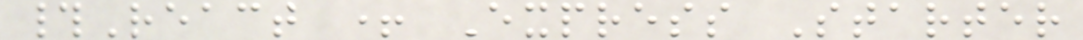#React + Express Starter
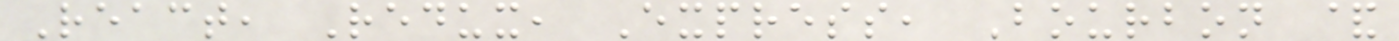React, Redux, Express, Bourbon &
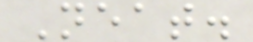Neat.
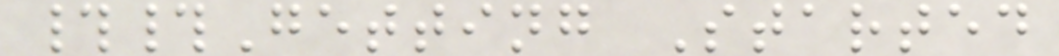##Getting Started
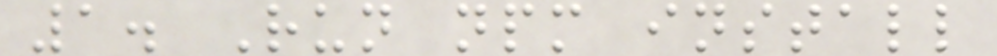1. Run npm install
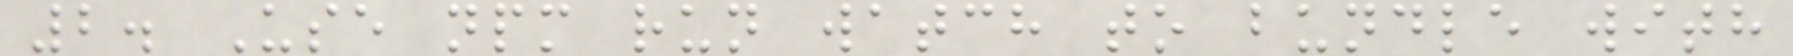2. Use npm run watch to bundle with
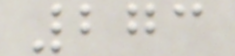273
